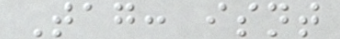Tag: isnt
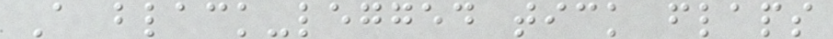A black-legged tick flaps
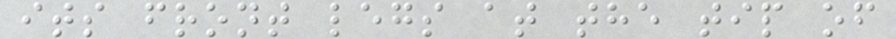its front legs at the tip of
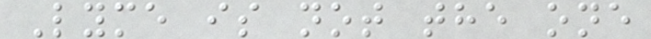Lyme is not the one
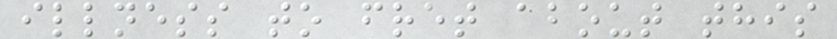illness to fret about this
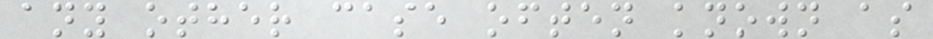any other case often known as
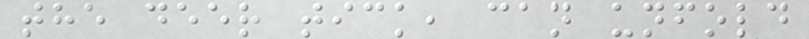the deer tick, can unfold
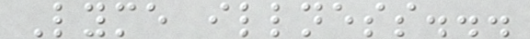Lyme illness...
